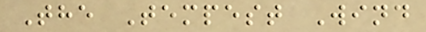The Tempest Wind
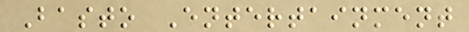Basto Entertainment
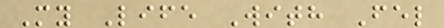My Life With Fel
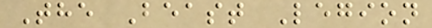The Beast Legion
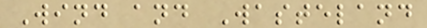Wind and Wasteland
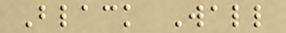Black Wall
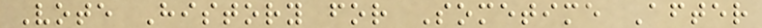Vote History for Sometime After
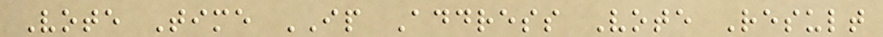Vote Time IP Address Vote Result
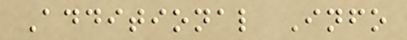Additional Info
